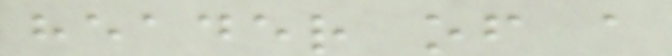header of a
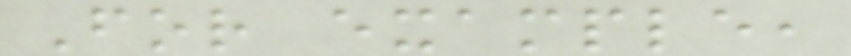For example,
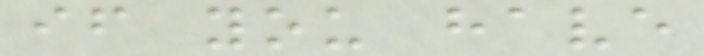if you have
